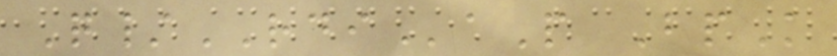Q/RDIaP BpK
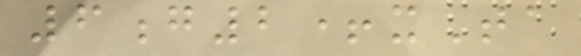6g2+xTa
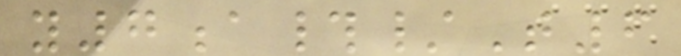y7a#/T6
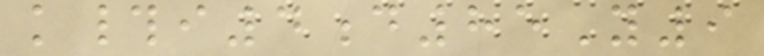k#i4d85Y9
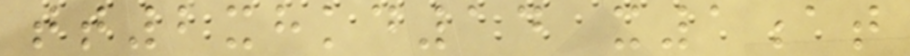tt2xhkd14 x1at
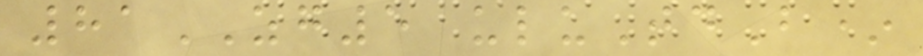81ZG5 uluTdB*
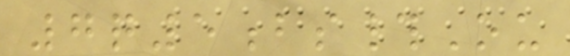7q5bs#Ou
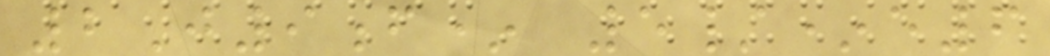2J9f* 5/*e6
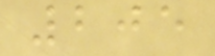205
